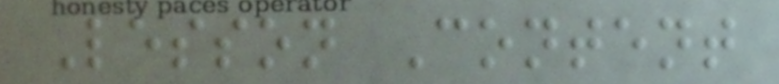Lesson Content
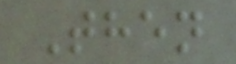Then
